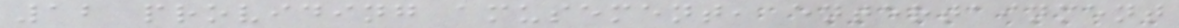12 providing amusement, entertainment
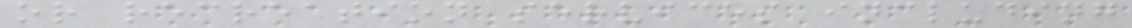or recreation services including
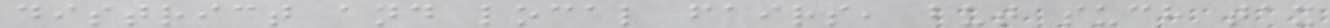district and local fairs, but such tax
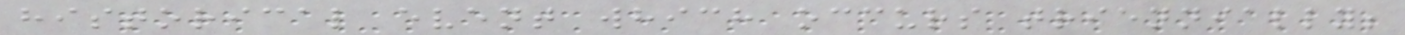historical event which occurs triennially;
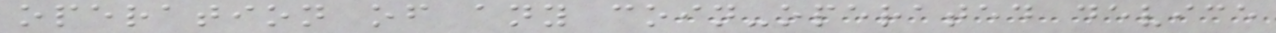operation of any coin-operated device
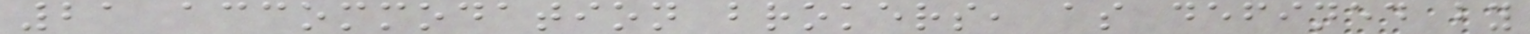21 accommodation brokers, as defined by
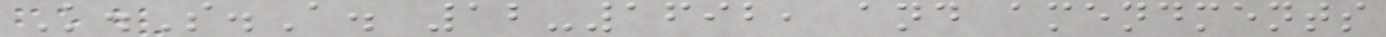K.S.A. 12-1692, and amendments
